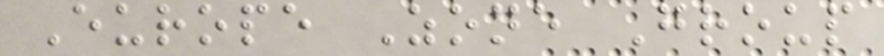Europe Zone Group
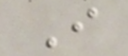I
